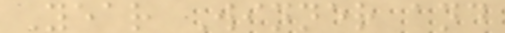Year Winner and
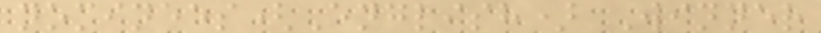nominees(English) Winner
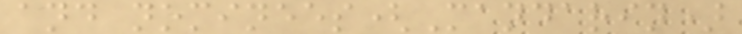and nominees(Mandarin)
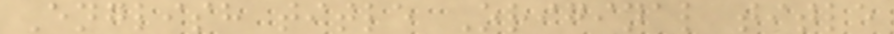English title Original title
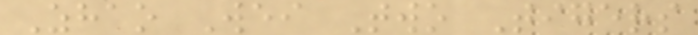Zhao Wei Two Tigers
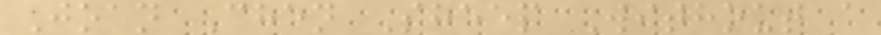Joan Chen Sheep Without a
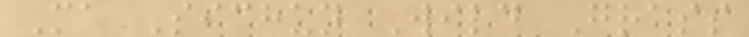Ma Sichun Wild Grass
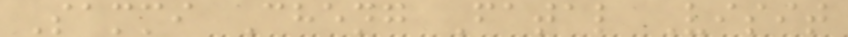Sammi Cheng Fatal Visit
